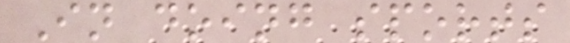In doing sports
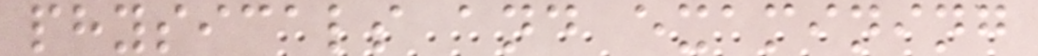physicals and examining
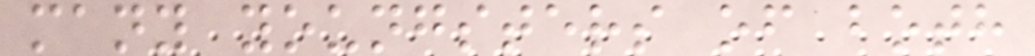many youngsters of both
